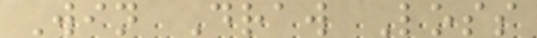Win Draw Loss
